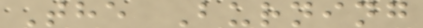The Burning
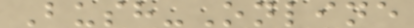Bush-Online
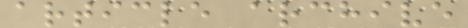article archive
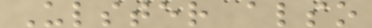Ulster also
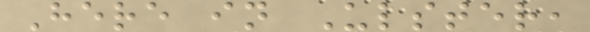Here in Ulster,
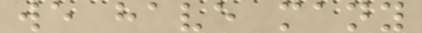we have many
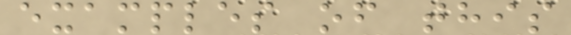examples of this
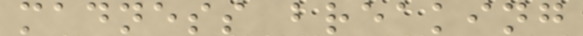madness breaking
